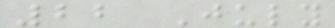22 July
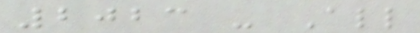2023 - All
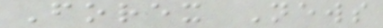Forex News
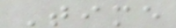Time
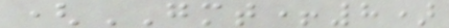(GMT+8)
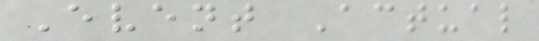Event Actual
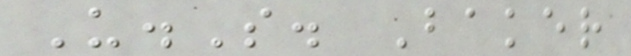U.S. Baker
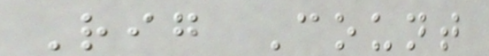Rig Count
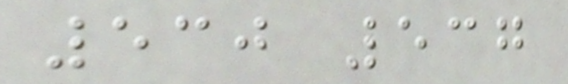530 537
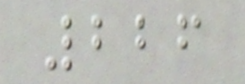226
